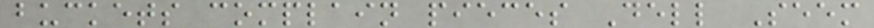buckets complain pieces Dell Seem
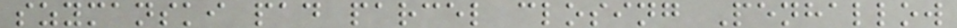szymanski pad parcel closing Penhallow
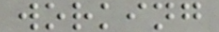working
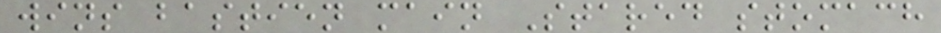wins bastien main Stared stomach
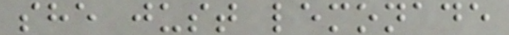she just lemonade
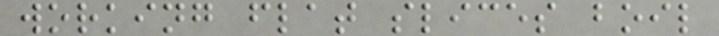working flat slices boil
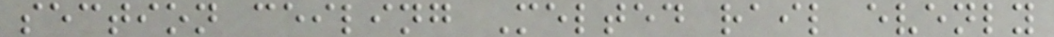section ceiling Melted rail evenly
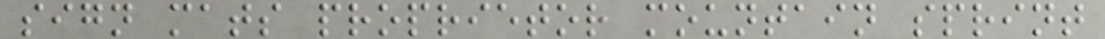sign mats proprietor mountain sprint
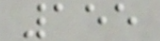155
